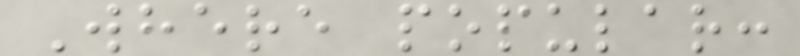Where popular:
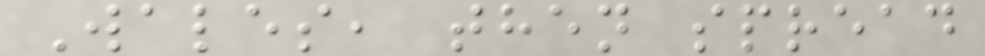Wales, then spread
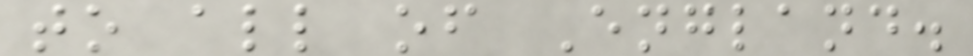to all of England.
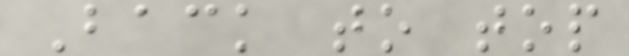Back to top
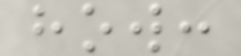how:
